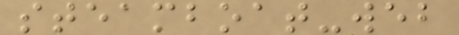steamboat-web
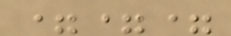===
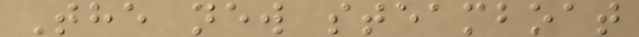The new steamboat
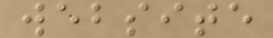website
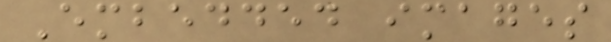Embedded images
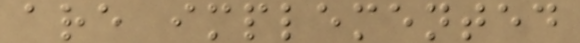are implemented
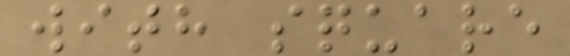with square
